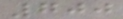700
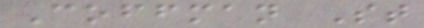Coffman St
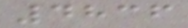4836
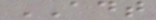ADT
